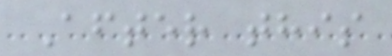After this
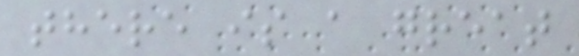there is a great
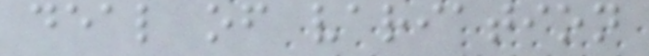deal of variation
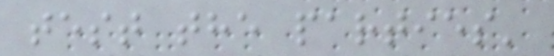test the parties'
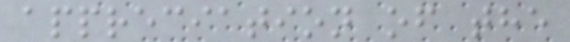appreciation of the
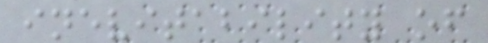inevitability of
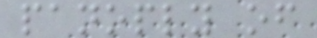panoply of
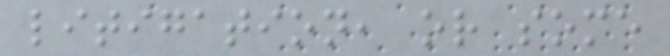litigation, or some
